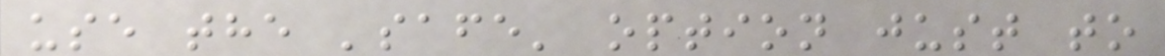use the 'safe' option just to
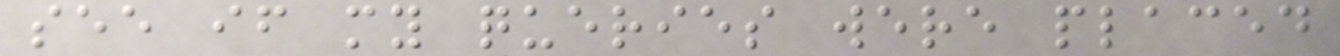see if my queries were placed
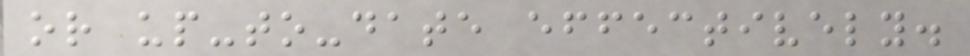or up-to-date effectively.
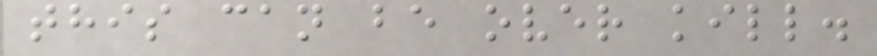this can be over kill.
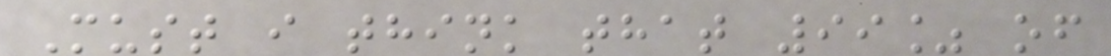Must i think that 99% of
